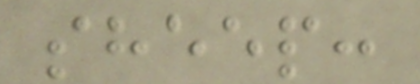sheep:
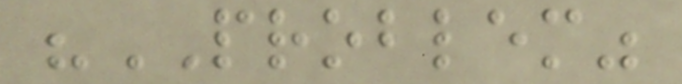"PROBLEM"
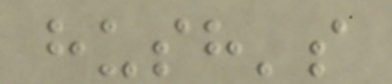hush's
